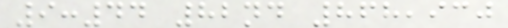9:44 82nd 868,930
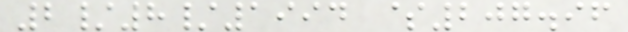2/8/1994 $207.96
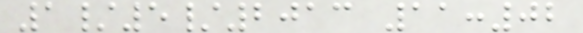1/5/2013 11:02
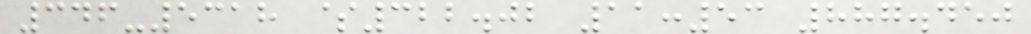346-5318 $322.02 11:53 887.450
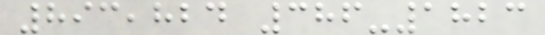893,824 386-1823
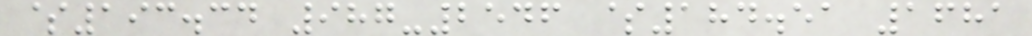$193.34 987-2546 $184.51 1681
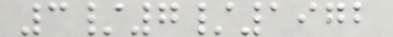3/7/1972
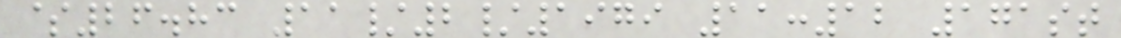$26.83 11/2/1979 11:12 171st
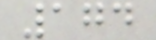174
